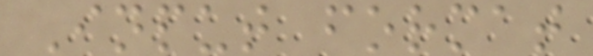Input format
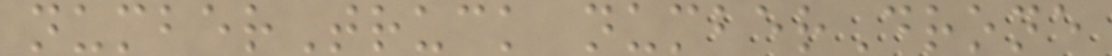numberTruck numberDrone
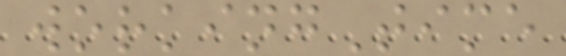workingTime
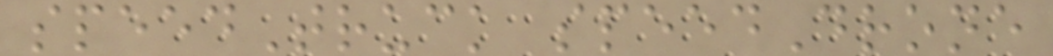speedTruck speedDrone
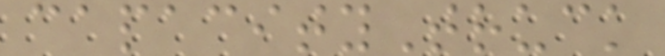capacityTruck
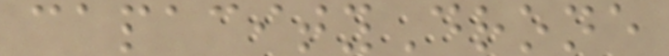capacityDrone
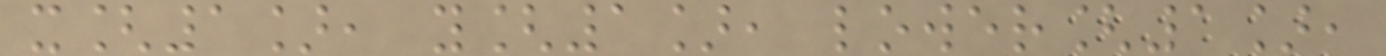x[1], y[1], lower[1],
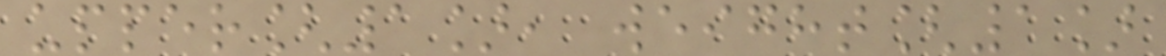upper[1], weight[1]
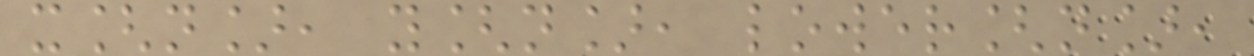x[n], y[n], lower[n],
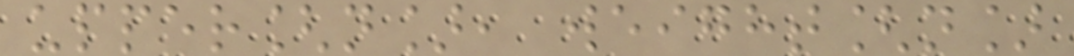upper[n], weight[n]
